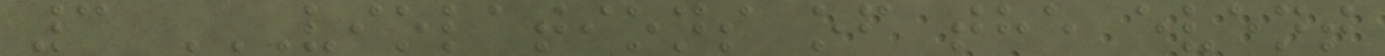3 VIOLATIONS OF THE EVENT
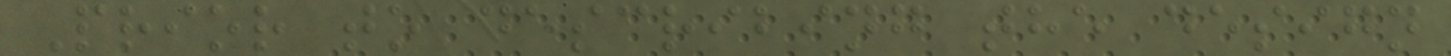Prior to describing the design
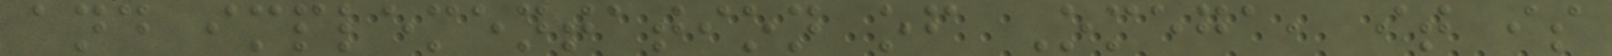and implementation of Omega, it is
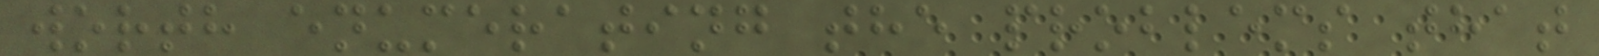worth enumerating the problems that
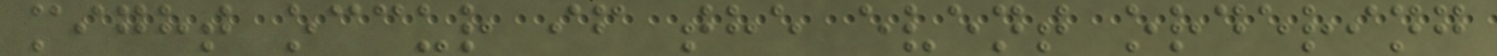might occur if the event ordering
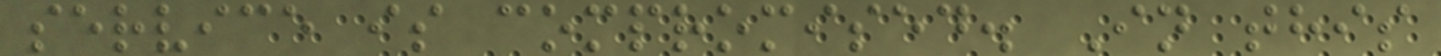service is compromised. In this
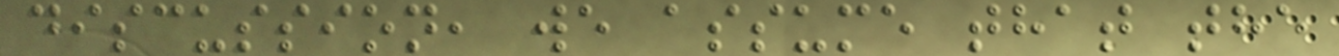discussion, we assume that the
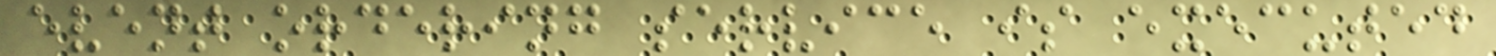event ordering service is executed
